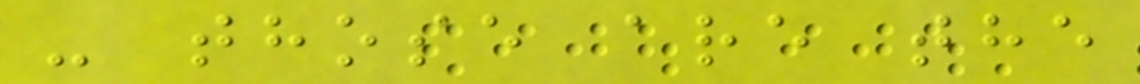- those are the
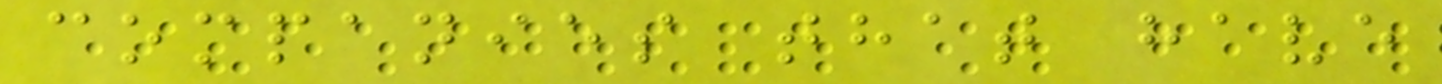companies that have
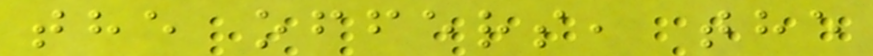the offers, the
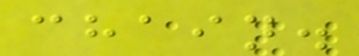chain.
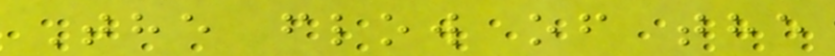The flow of the
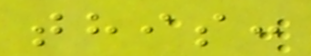this:
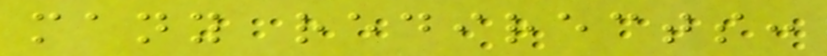many redirects:
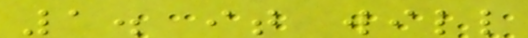1. it will
